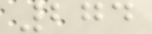274
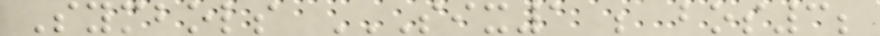Symbols SIX1 ; BOS3;
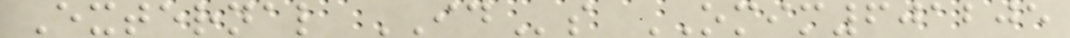External IDs OMIM601205
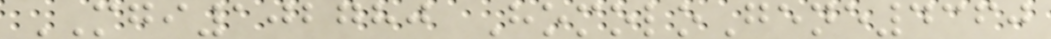MGI102780 HomoloGene4360
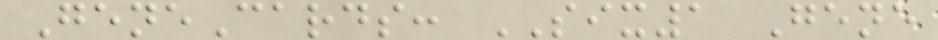GeneCards: SIX1 Gene
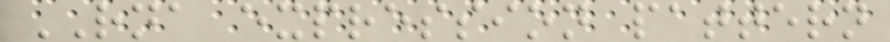RNA expression pattern
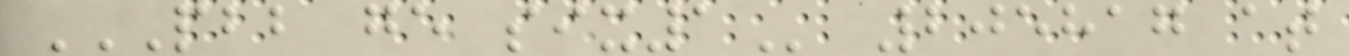PBB GE SIX1 205817 at
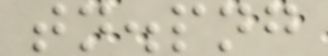tn.png
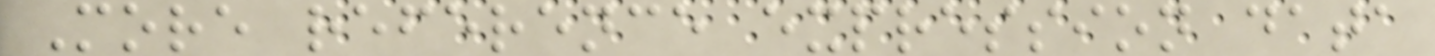More reference expression data
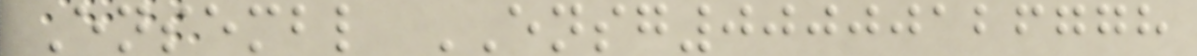Ensembl ENSG00000126778
